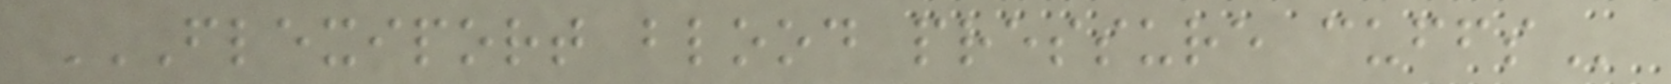FLEXIPORT BLOOD PRESSURE CUFFS
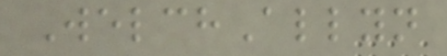WelchAllyn
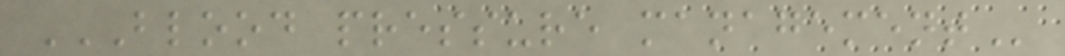BLOOD PRESSURE MANAGEMENT
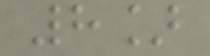8]
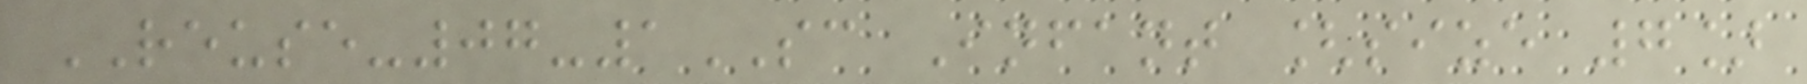REUSE-07-1SC Infant [size 7]
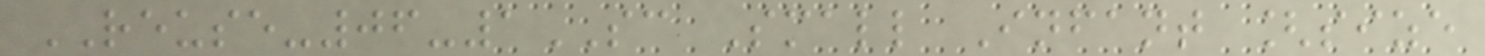REUSE-06-1SC Small Infant [size
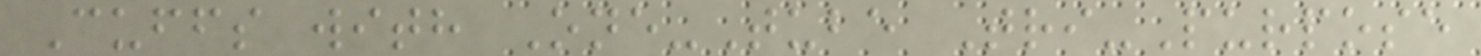Cuffs with One-Tube Tri-Purpose
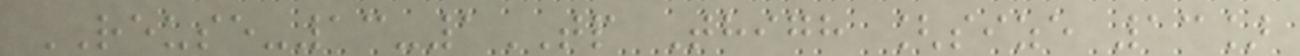REUSE-13-1TP Thigh [size 13]
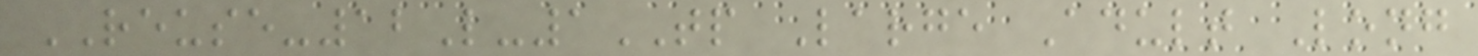REUSE-12L-1TP Large Adult Long
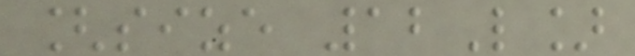[size 12L]
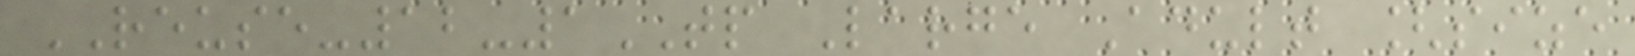REUSE-12-1TP Large Adult [size
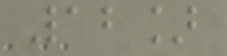12]
